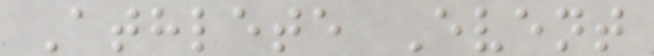Athlete Event
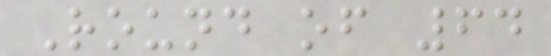Round of 64
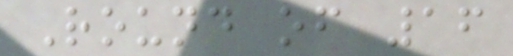Round of 16
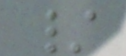/
